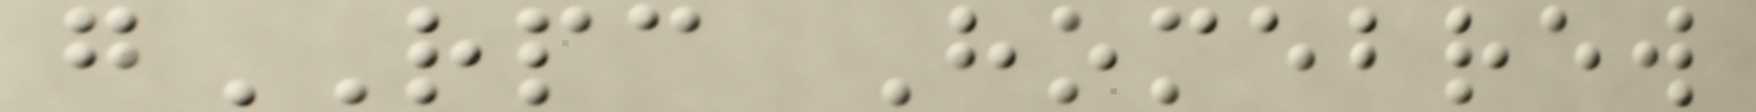gRPC Homebrew
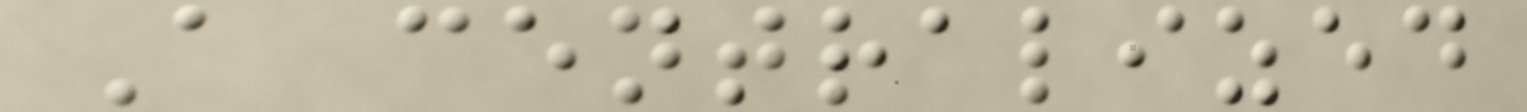A centralized
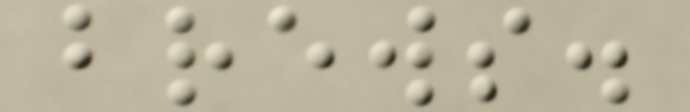brews.
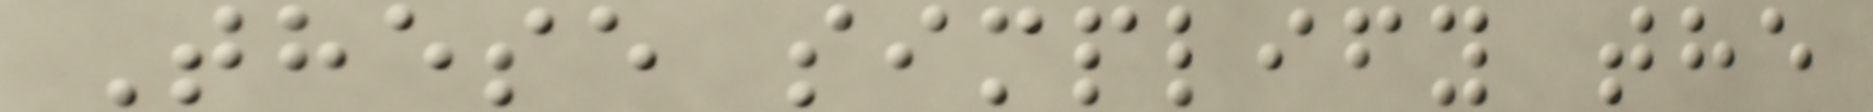These simplify the
